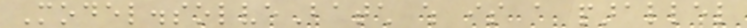Model.solveBatch which is a parallel
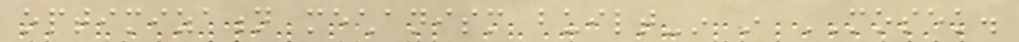optimization mechanism built-in in MOSEK.
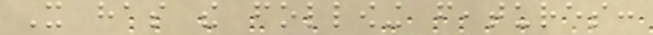It has the following features:
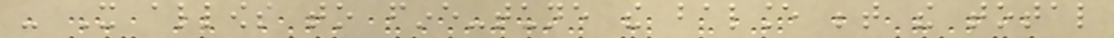- It allows to fine-tune the balance between the total
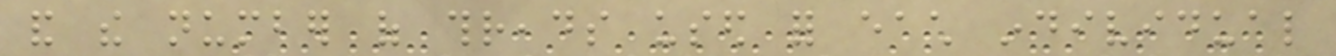and the number of threads used for each individual
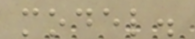model.
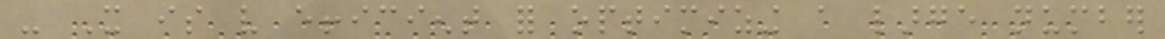- It is very efficient for optimizing a large number
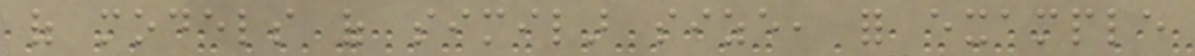of models of similar size, for example
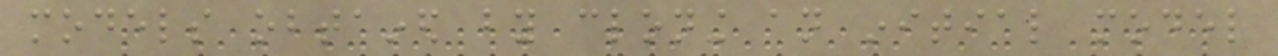models obtained by cloning an initial model
